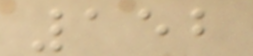152
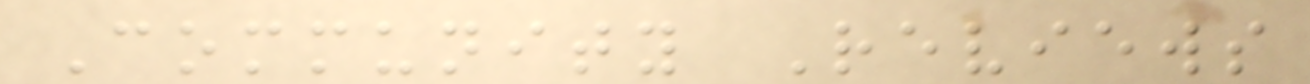Community Reviews
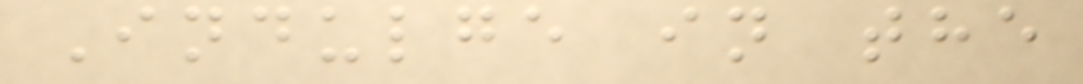Indulge in the
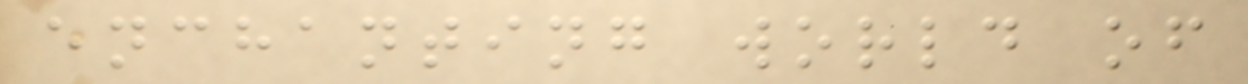enchanting world of
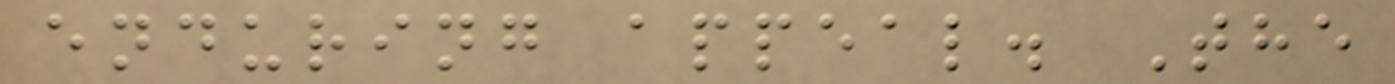enduring appeal. The
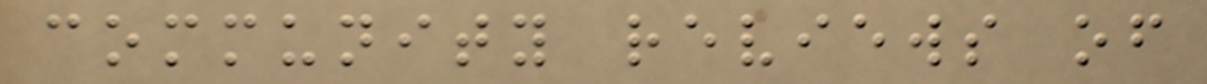community reviews of
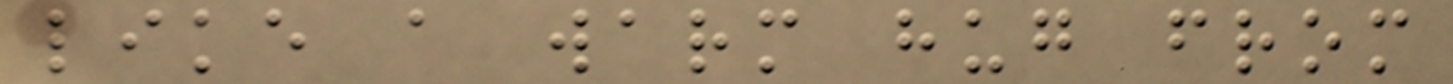like a warm hug from
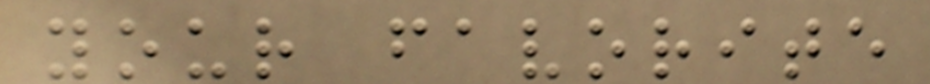your favorite
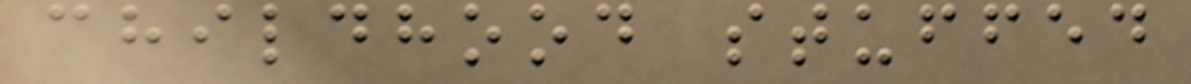childhood stuffed
